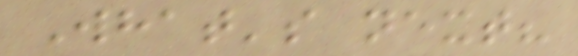What's next?
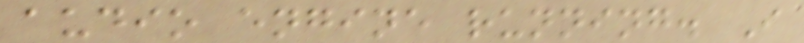audio engine running. I
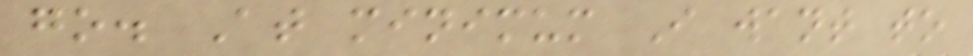go. At minimum I want to
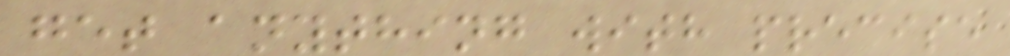get anything with precise
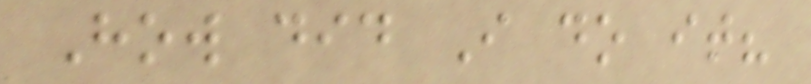How did I do it?
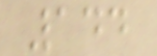144
